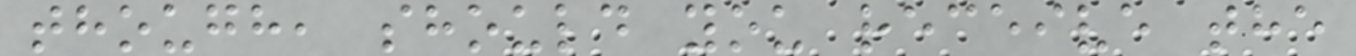though, should you receive the
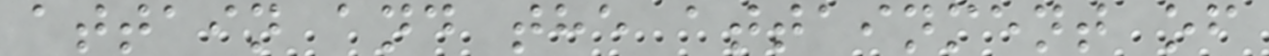attain and the attainment of
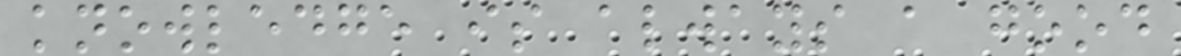knowledge is always a good
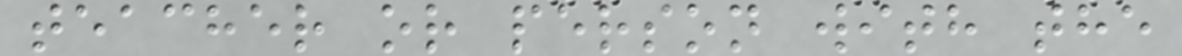teacher or person with the
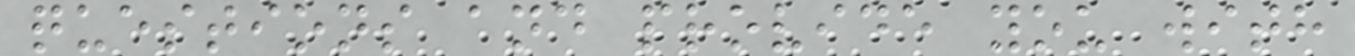questions and provide you with
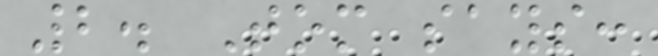2. Tom says:
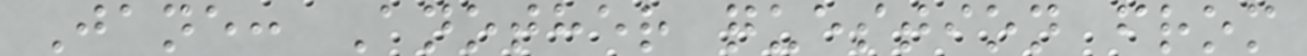Jane: Another question from
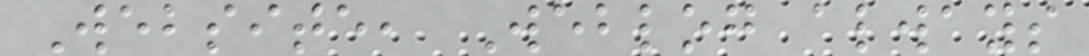Website, Weblog always
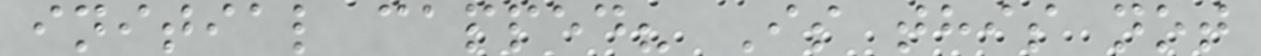initial capped? Is this not
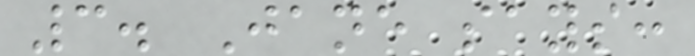3. Jane says:
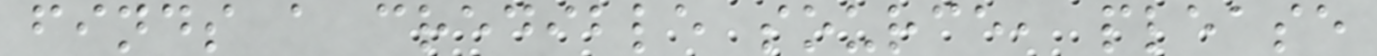finds a credible source, please
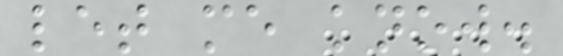let me know.
